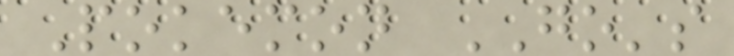Pokemon GO's
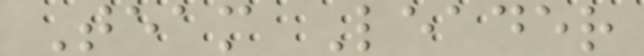Team Leader
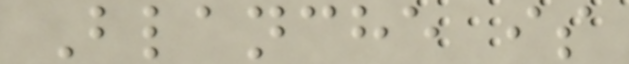Blanche is
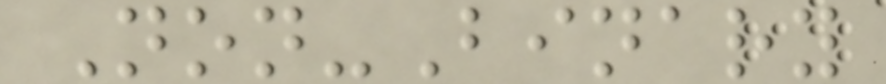Non-Binary
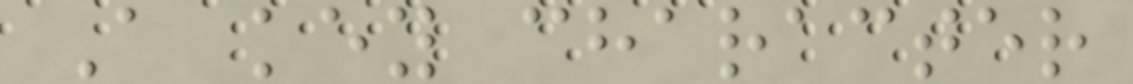A key character
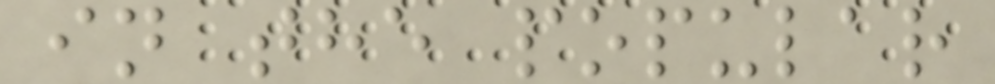in the popular
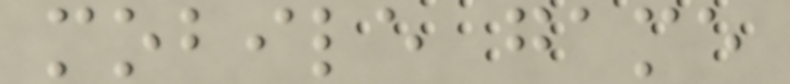mobile game
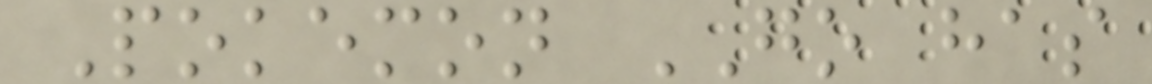Pokemon GO has
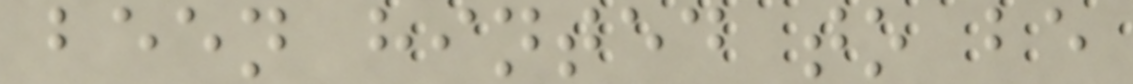been hinted to be
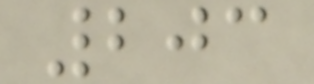203
